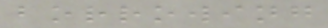borrowing
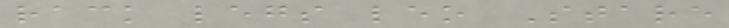rack legs leo Stare
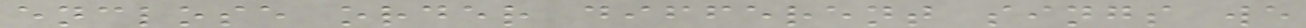enclose order different sings we
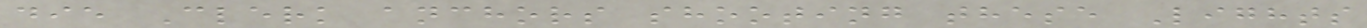die Clerk anchors shooting these Lights
